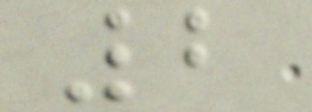2
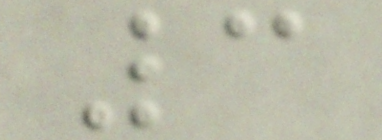3
